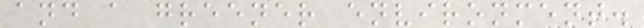and a greener environment.
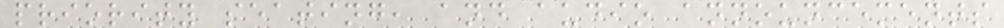priority seating, and audio announcements
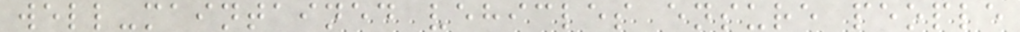well-maintained vehicles ensure people
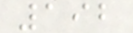192
